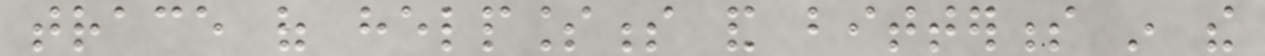trace of helplessness and bitterness in the
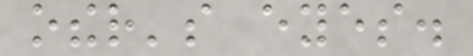other's eyes.
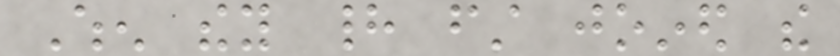When they had first joined the
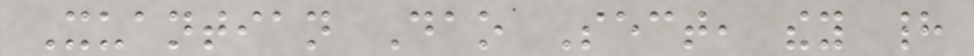Xuantian Dao Sect, they had
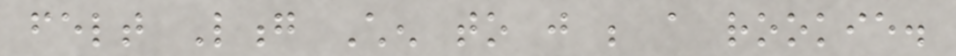felt Long Chen to just be a rookie.
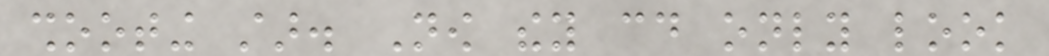shooting star. Now they could only look
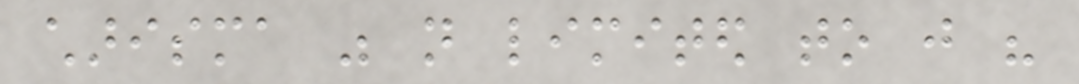charisma was not limited to just his
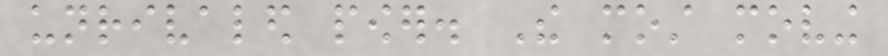unrivaled power. The most moving
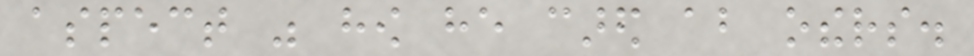aspect was how he cared about others.
